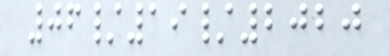06/19/2020
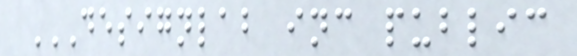DESIGNLAB INC PUBLIC
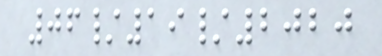06/19/2020
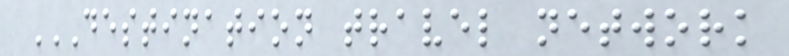DESTINATION TRAVEL NETWORK
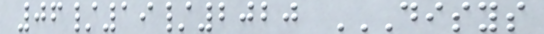06/19/2020 DISYS
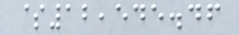$12,545.46
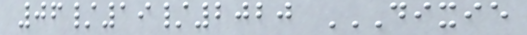06/19/2020 DIXIE
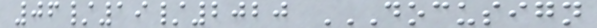06/19/2020 DOCUSIGN
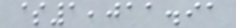$1,011.91
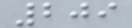209
